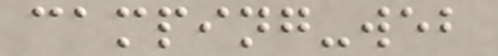camping-web
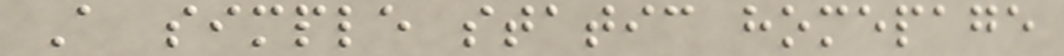A simple static homepage
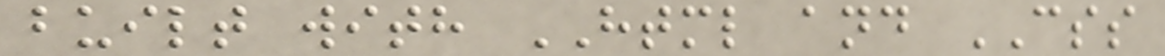built with HTML and CSS
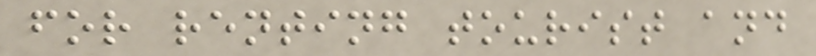for renting tourist and
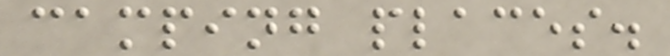camping places.
